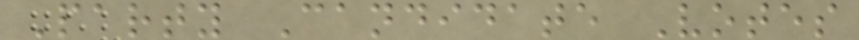Party Candidate Votes
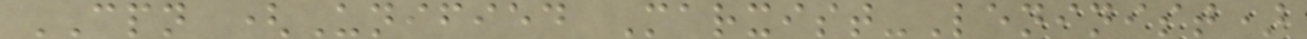CPN (Unified Marxist-Leninist)
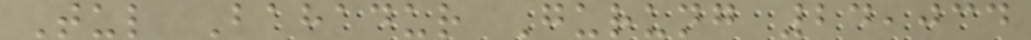Tul Bahadur Gurung 24,034
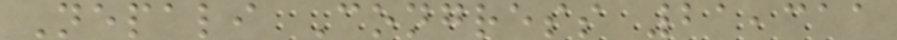Nepali Congress 21,311
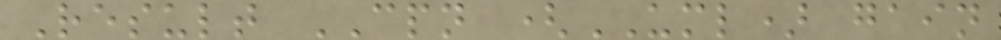Result CPN (UML) gain
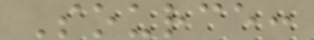Source:
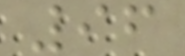96
